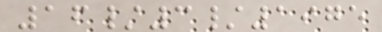16/3/1975
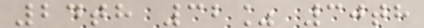24th 32% 30th
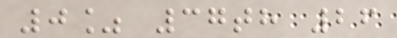0% 37th 26
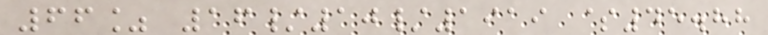66% 16/10/1919 $45.88
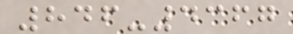846-4367
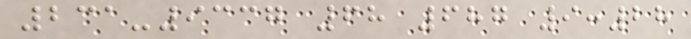231-9337 68 687 9:28
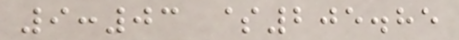9:03 $205.85
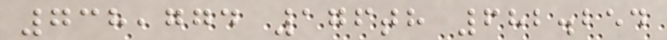738,774 176th 682.254
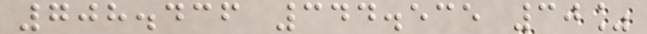708.436 344.535 30%
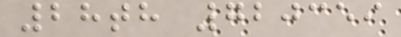28th 720359
